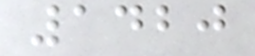1420
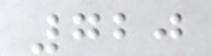720
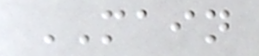MAIN
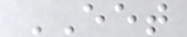EET
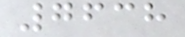7638
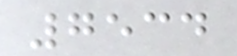7534
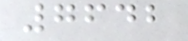7642
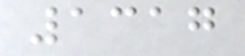1317
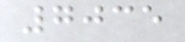7035
